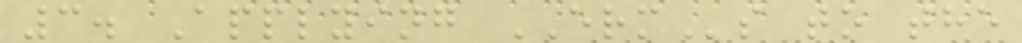3. Applying ERMs to the
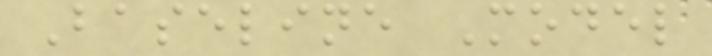Baseline Model
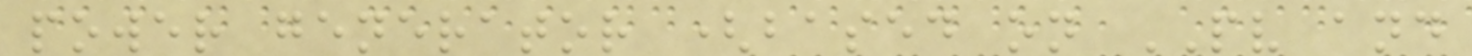power generator (based on PV and
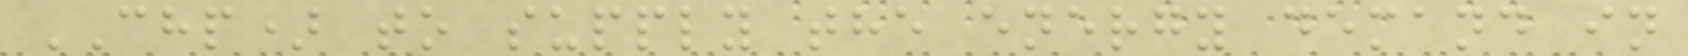CHP) to supply the energy demand in
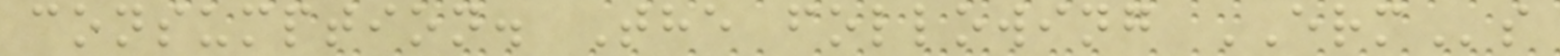consumption. The following ERMs
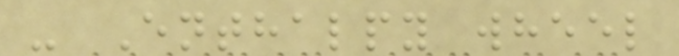- Enthalpy wheel
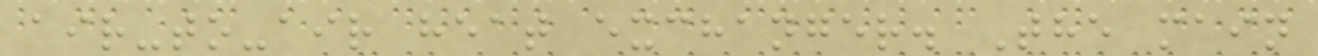air-to-air heat exchanger. The main
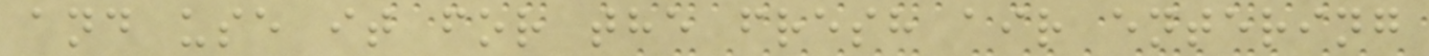and use it for the fresh air entering
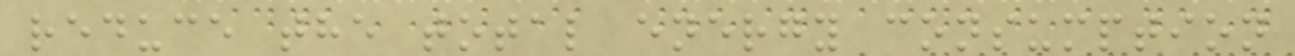reduce the total energy consumption
